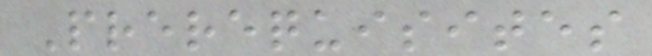Prerequisites
